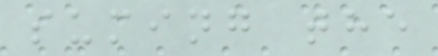suming the
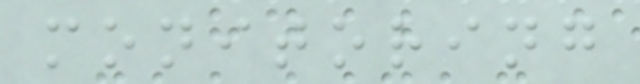monitoring
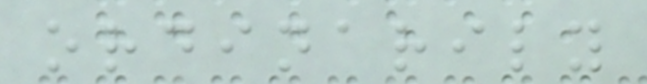ordinarily
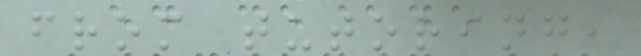from tutoring,
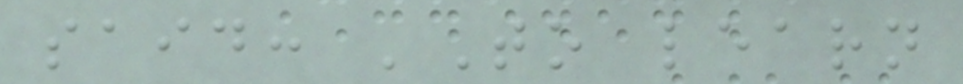said: 'To learn
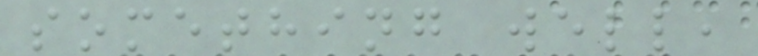something well,
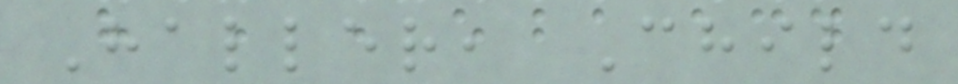Haller, Child
